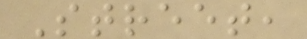Street,
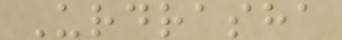Urdrasha
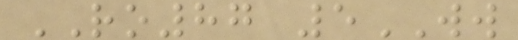RO87 5WW
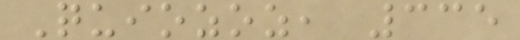Quiozoz, 335
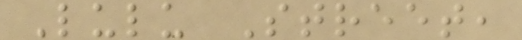Lulu Street,
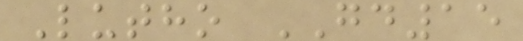Lutho GD15
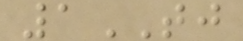1TJ
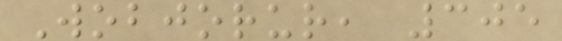Wobjorur, 305
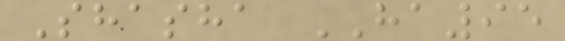Shasha HA95
